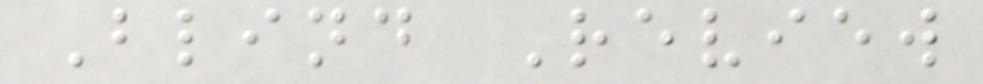Blind Review
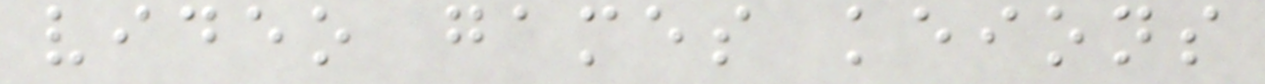video games keions
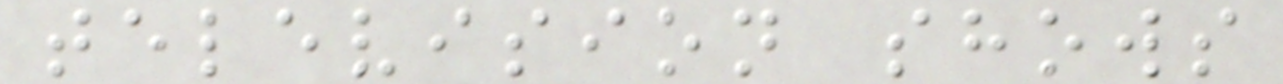television shows
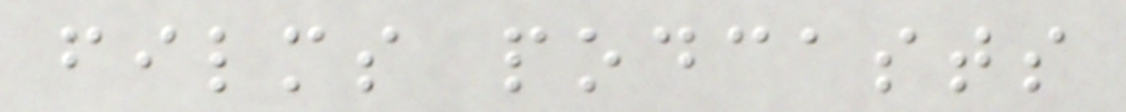films podcasts
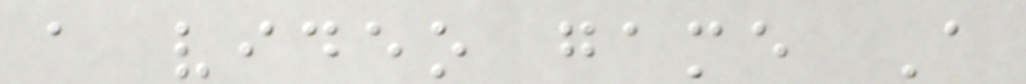a video game A
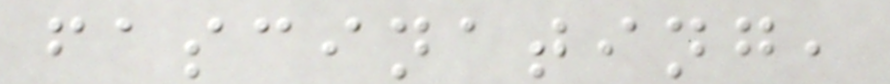fascinating,
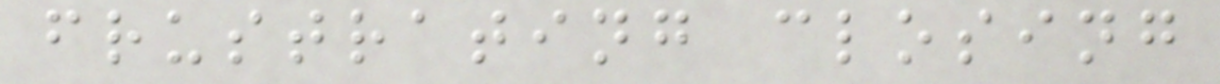frustrating closing
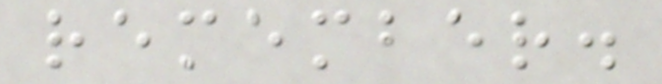remember.
